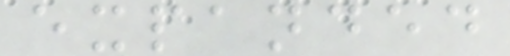expanded
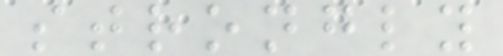strongly
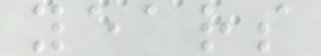years
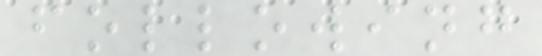following
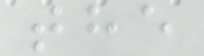the
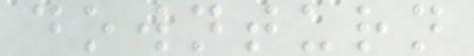downturn
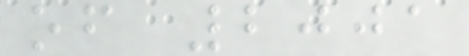of 2001
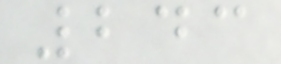243
